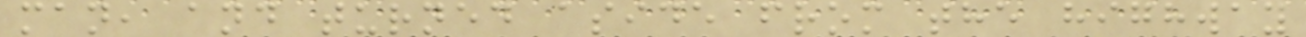man, and turned aside from the highway
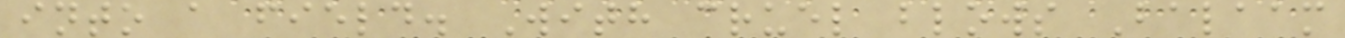into a field. With cruel blows Balaam
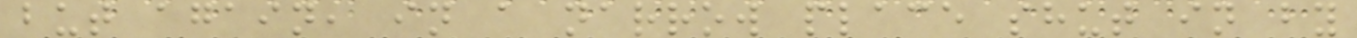but again, in a narrow place shut in by
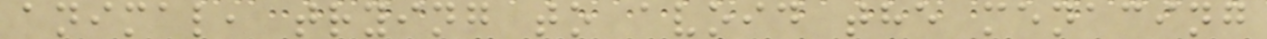animal, trying to avoid the menacing
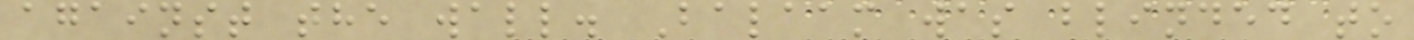against the wall. Balaam was blinded to
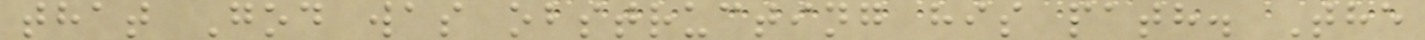that God was obstructing his path. The
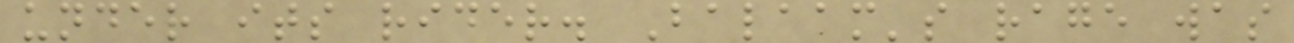under its rider. Balaam's rage was
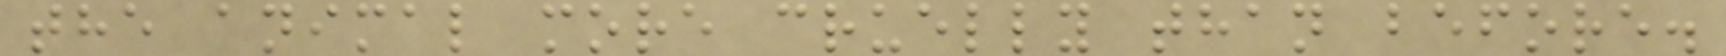the animal more cruelly than before.
